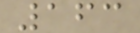163
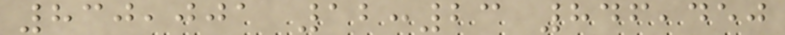830,001 12:23 846,450
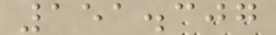151.307
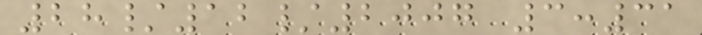28/12/2007 3:31
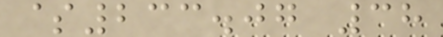$233.07 38
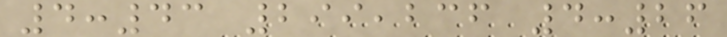4:43 299,236 4:26
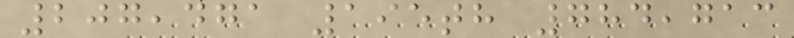207,471 195th 784,713
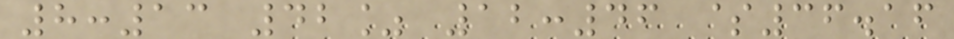8:13 42% 12:46 $36.16
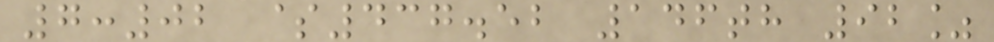7:02 $437.52 146th 92%
